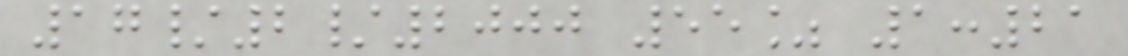17/2/2000 55% 1:21
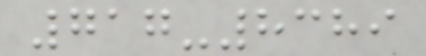717-8389
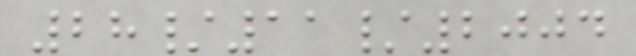28/11/2004
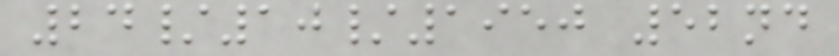24/10/1950 52nd
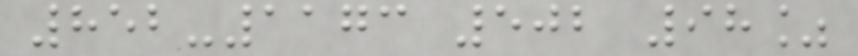852-1173 502 98%
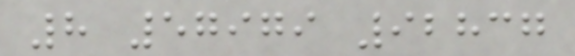8 57979 92837
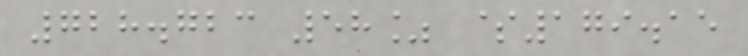728.723 58% $179.15
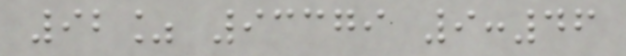92% 93379 9:46
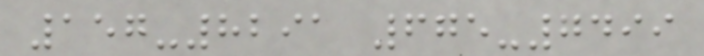157-8291 675-7499
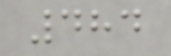484
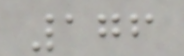176
